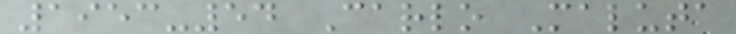1953-54 Carlo Maluta
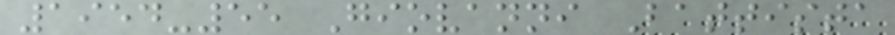1954-55 Giovanni Battista
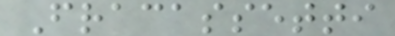Fracassetti
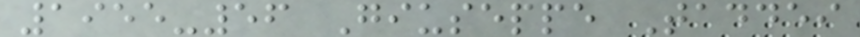1955-56 Giuseppe Taddei
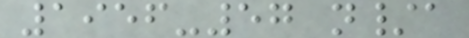1956-57 n/a
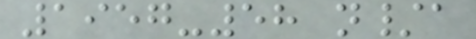1957-58 n/a
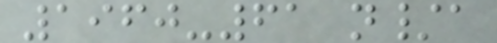1960-61 n/a
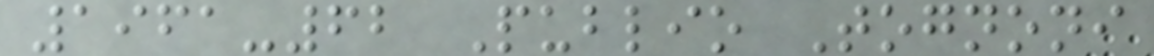1961-62 Publio Tognoni
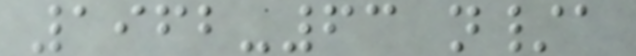1962-63 n/a
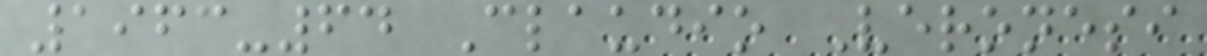1963-64 Claudio Veronesi
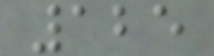125
